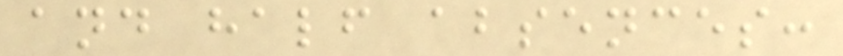and half absences:
